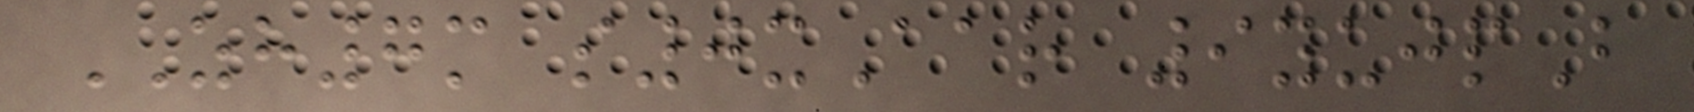ZH7m s0xAar 9yujpB
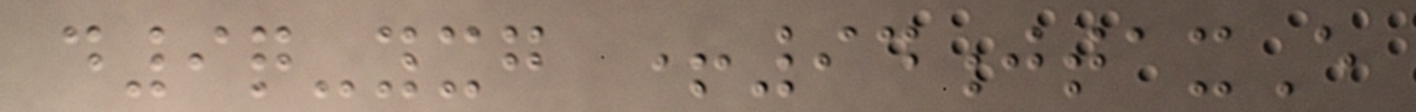d9q-yxg +94jtaxE
